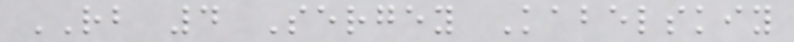RB 4 Sergey Kabelskiy
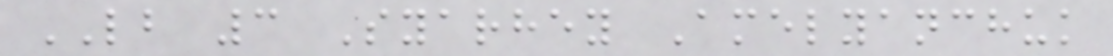LB 3 Syarhey Amelyanchuk
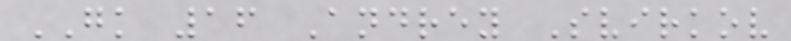GK 16 Andrey Svirkov
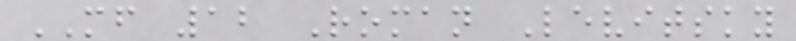MF 12 Roman Levitsky
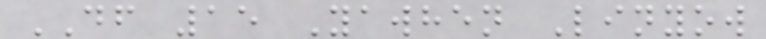DF 15 Yawhen Linyow
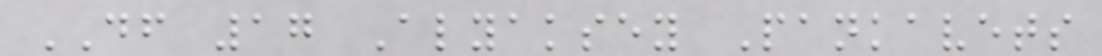DF 17 Alyaksey Pankavets
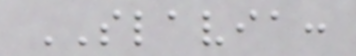SLAVIA:
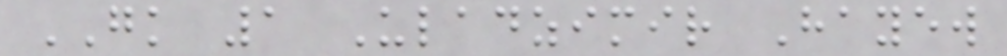GK 1 Uladzimir Hayew
